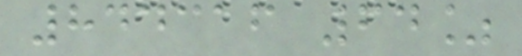844316 64%
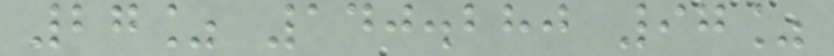27% 140.280 97%
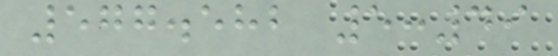577.582 5:49
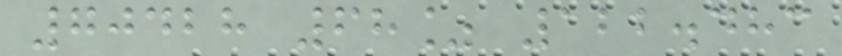70428 68% 122.483
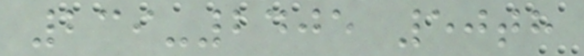239-2405 50th
